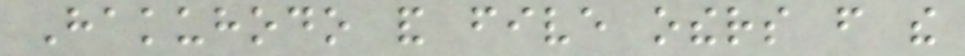Hakuhodo and five others from the
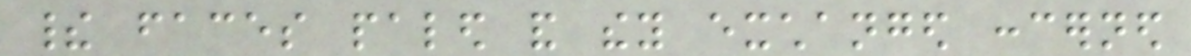their faces paled and they exchanged concerned
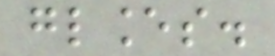glances.
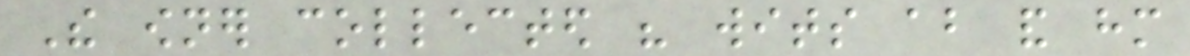The owner collected his wits about and him
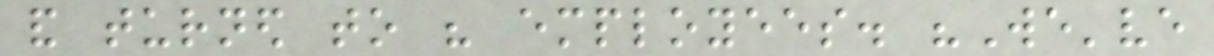and turned to his employees. "We've
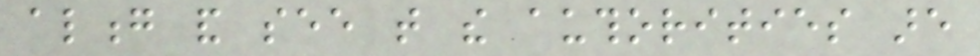along and see that the authorities are
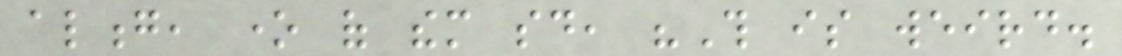along, one of them said, "This is weird.
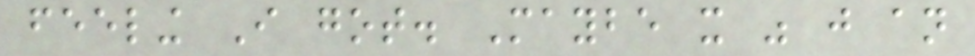feeling I got. Maybe it was just an
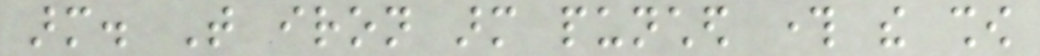arm. That iron arm punched through the show
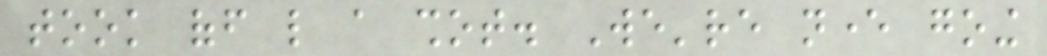took off like a shot. We're never going
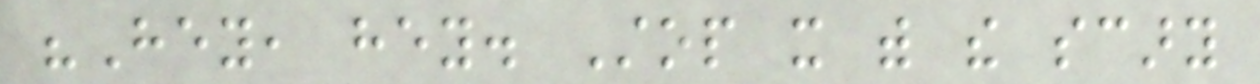"Hey, hey. Stop it with the scary
